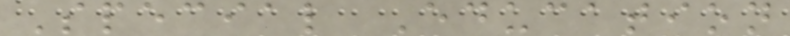Special Education
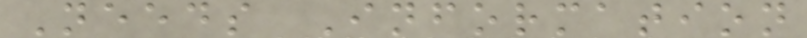Needs Information
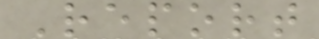Report
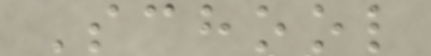School
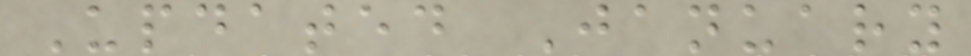Updated January
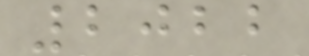2022
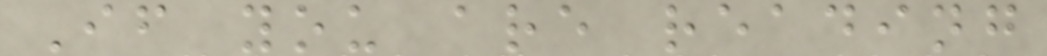If you are reading
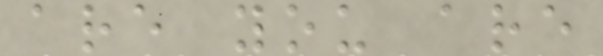are you are
